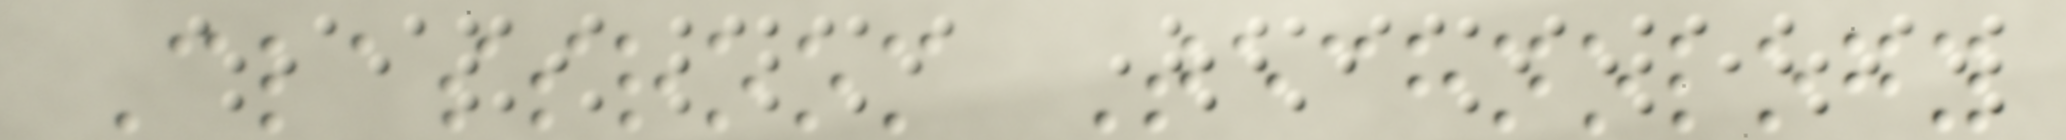Classroom Technology
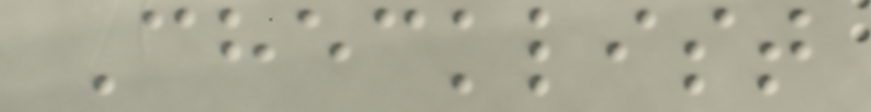Checklist
